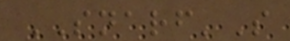SNARF'S
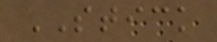STICK
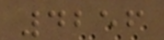4256
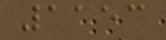1153
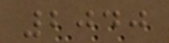2040
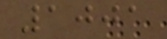1001
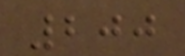200
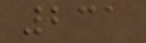231
